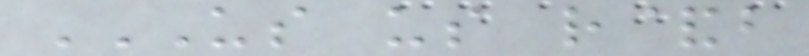US US R&B
